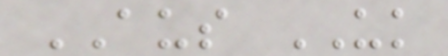AUS UK
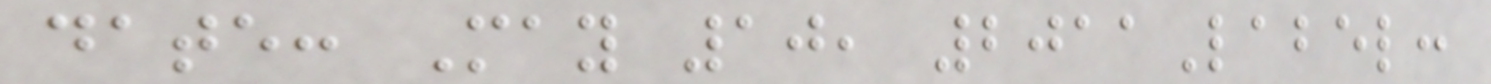date: May 10, 2011Label:
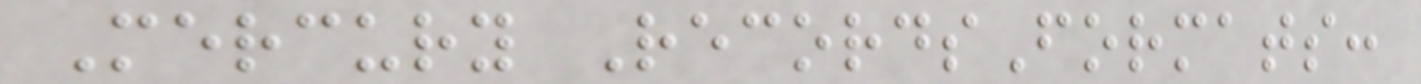Mercury RecordsFormats:
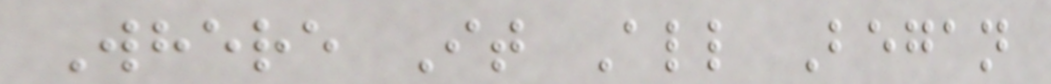Where It All Began
